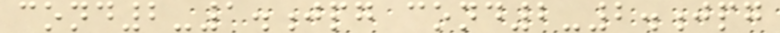cond2-1.jpg cond2-2.jpg
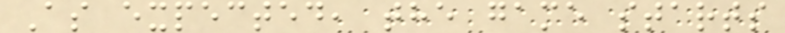As expected, the game starts
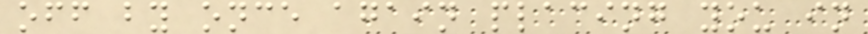off by once again placing you in
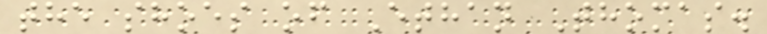the shoes of Ethan Thomas.
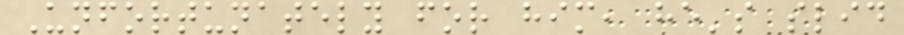Unfortunately for him, he's slid
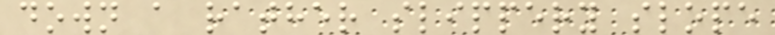down a rather slippery slope
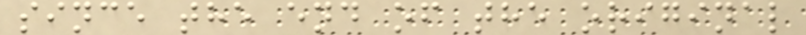since the end of the original
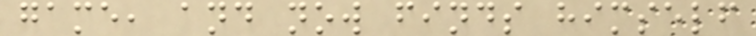game, and now finds himself
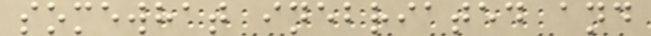somewhat inebriated and
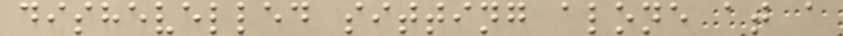dishevelled sitting alone at a
